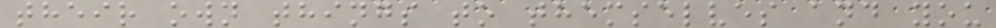their own things to themselves and you
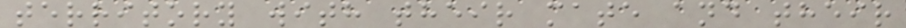territory with their mate and their
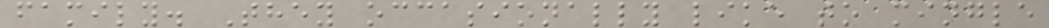family. They occasionally like to mingle
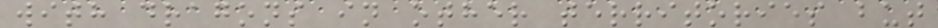with dragons in other territories but
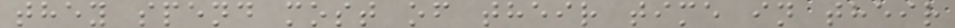they spend most of their time in their
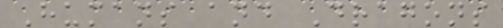Humans and Dragons
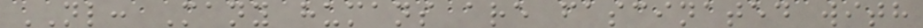NL: Many humans are fascinated with
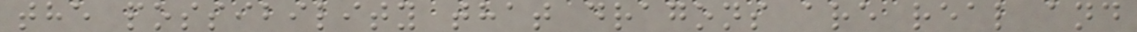the possibility that dragons are real and
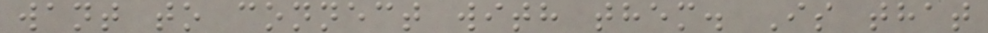want to connect with them. Is that
